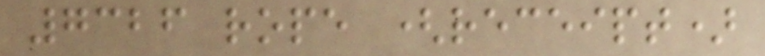7326 rope (receipt)
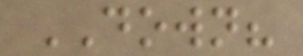DOWN?
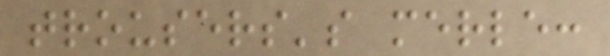trousers's merle:
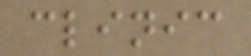clinic
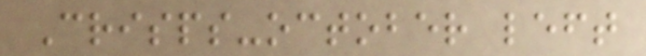Crisps-october left
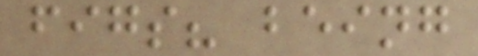figs? being
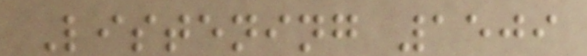Listening 1509
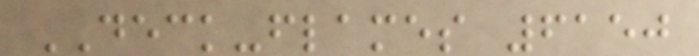DECK-flames 6150
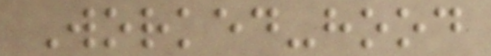Worked-hood
